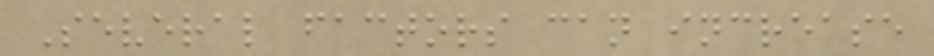Several factors can increase
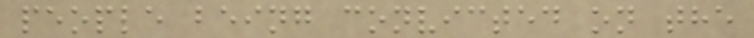people being convicted on the
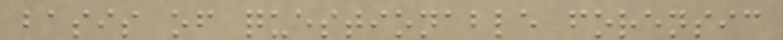basis of questionable forensic
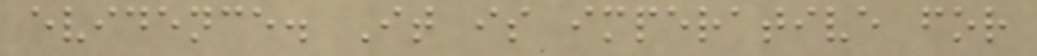evidence. It is imperative for
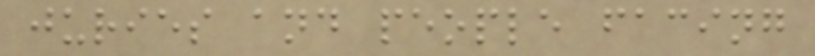juries and people facing
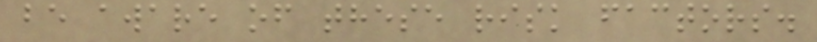be aware of these risk factors.
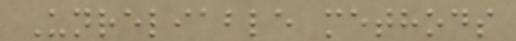Unreliable methods
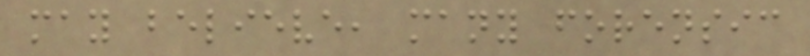may believe, many forensic
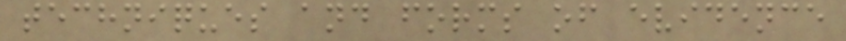techniques and forms of evidence
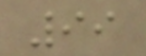99
